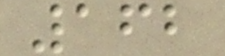162
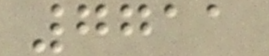7711
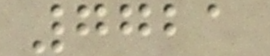7721
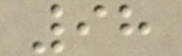98
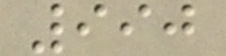990
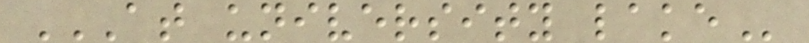AT UNIVERSITY LAKE
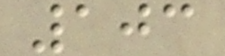103
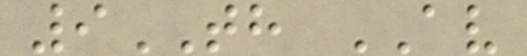9TH AV
